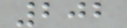202
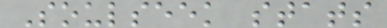Soulseek stats
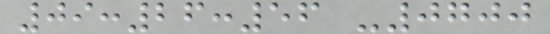09:26:56 -0700
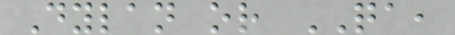Dylan or QA,
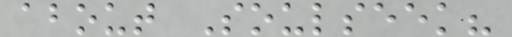about Soulseek?
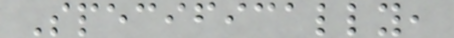Specifically,
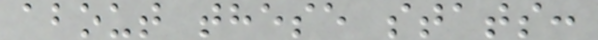about these stats:
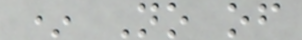* No of
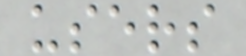users
